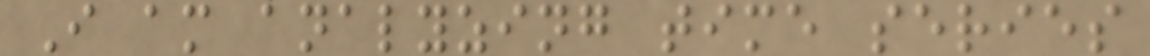I am analyzing time series
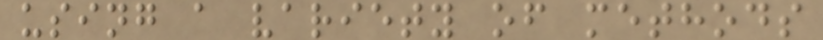using a variety of methods
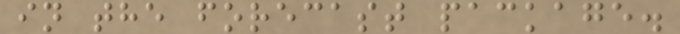in the forecast package.
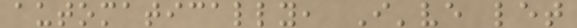automatically, I've let
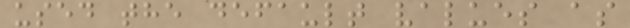used the default values as
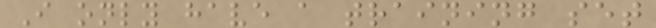I only have a training set
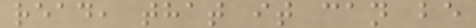read, that it can be
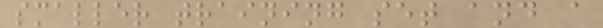smaller training set and a
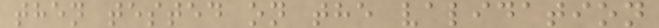then tested on the validation
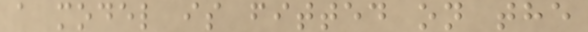a model is fitted on the
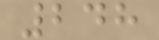248
